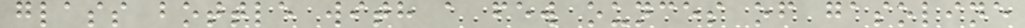glass bottle with a few ounces of gasoline
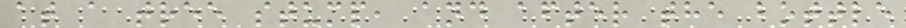at a tree stump, and after the bottle
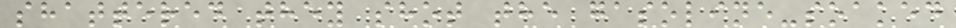shattered they shot the gasoline-soaked
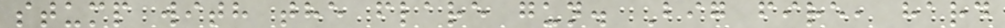stump with the flare gun. Big fire, hard
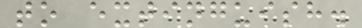to extinguish.
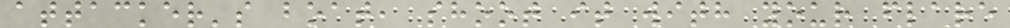attacker's boat, shoot it with your flare
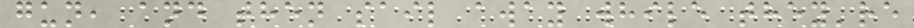gun, and then sail away while they're
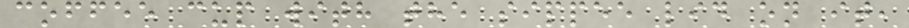coffee cup with the sippee lid on it,
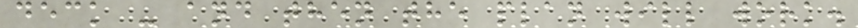deck - and then the plan will work.
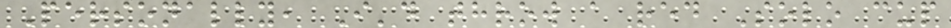Personally, I'd throw a red Solo cup
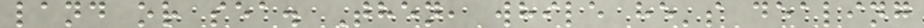land or sea. Then, while he's dealing
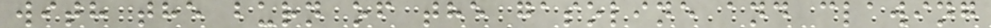with the burn of the gasoline and clawing
